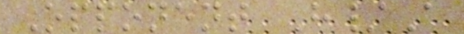Opponent H/A
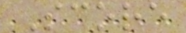Score
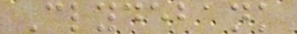Clydebank
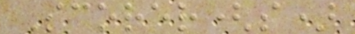Scorer(s)
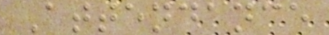Attendance
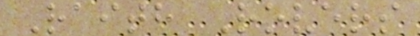Raith Rovers
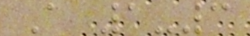A 1-3
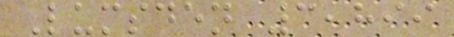Lumsden 3,899
